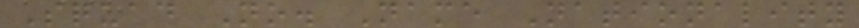Squad No. Name Nationality
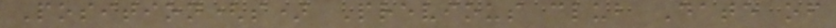Position(s) Previous club Date of
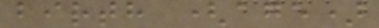birth (age)
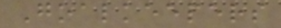Goalkeepers
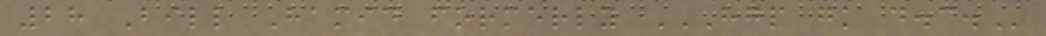28 Bill Hamid formerly HGP GK D.C.
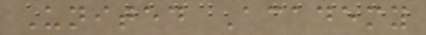United Academy
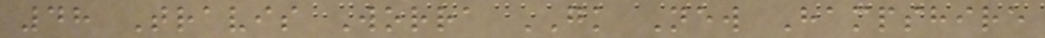48 Travis Worra GK New Hampshire
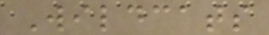Wildcats
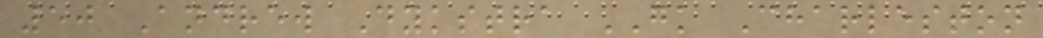50 Andrew Dykstra GK Charleston
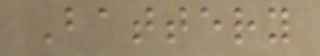Battery
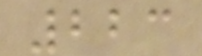223
